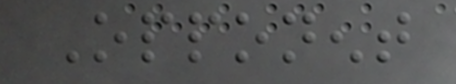Opponent
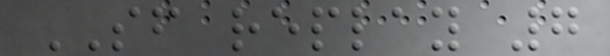SF replay 7
